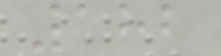182
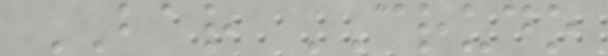BAR CRUDO
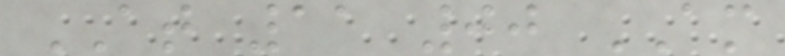AT 11 00 AM
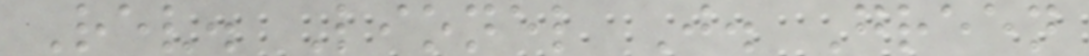Rev. Lionel J. Green
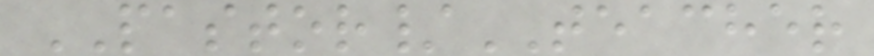PASTOR/TEACHER
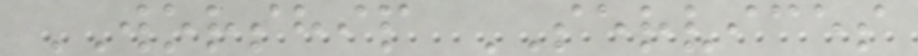WORSHIP SERVICES
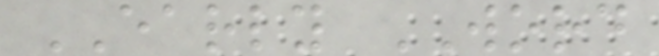EARLY WORD
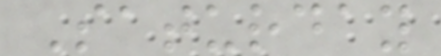Saturday
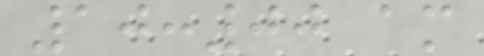10:00 am
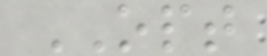OPT
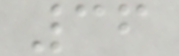36
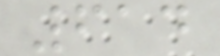614
